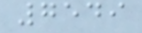7549
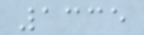1335
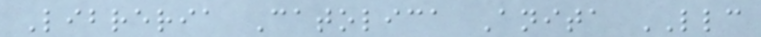Libreria Catolica Anita LLC
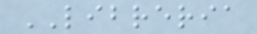LIBRERIA
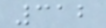312
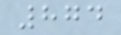874
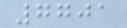7701
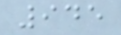945
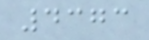4373
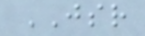JSR
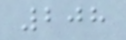208
